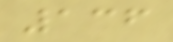136
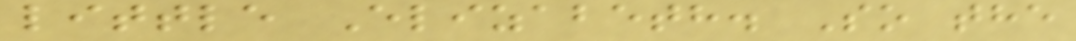little Elizabeth. So the
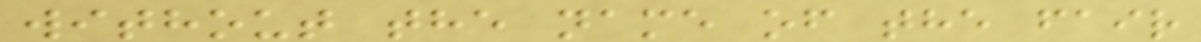without the name of the fair
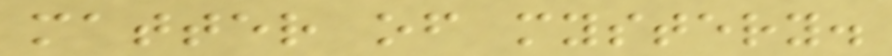matter of mystery.
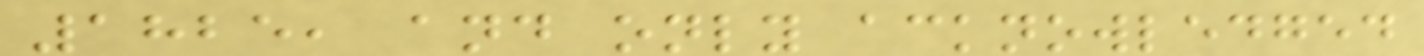1825, and only acknowledged
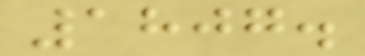1807.
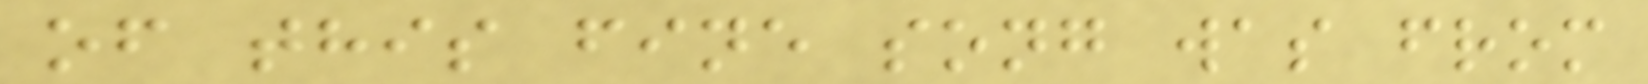of this fine song was from
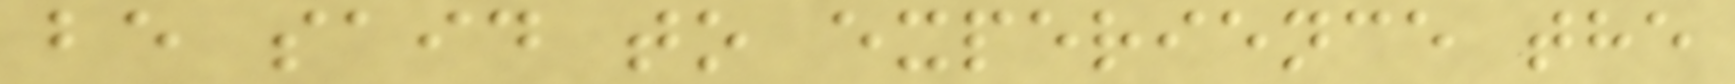be said to experience the
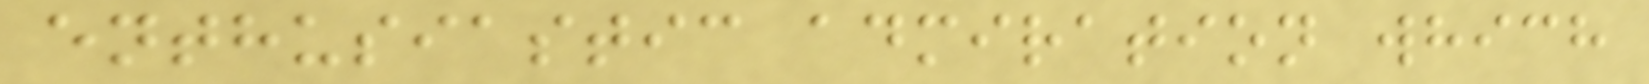enthusiastic admiration which
